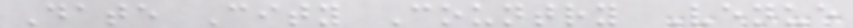Date City Country Venue
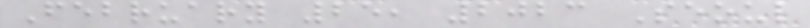February 25, 2023 Seoul
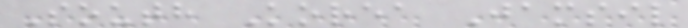South Korea Jamsil
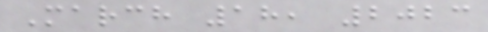March 18, 2023
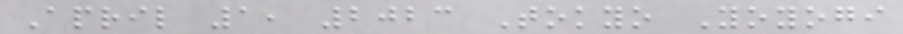April 1, 2023 Tokyo Yoyogi
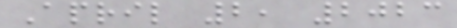April 2, 2023
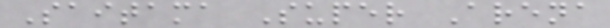Saitama Super Arena
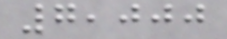7,000
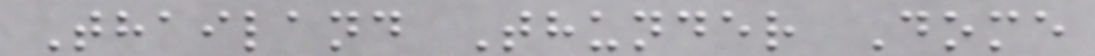Thailand Thunder Dome
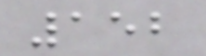152
